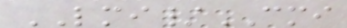LMI/CMI
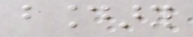boundary
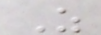As
